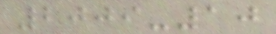2009-10
